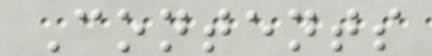Contents
